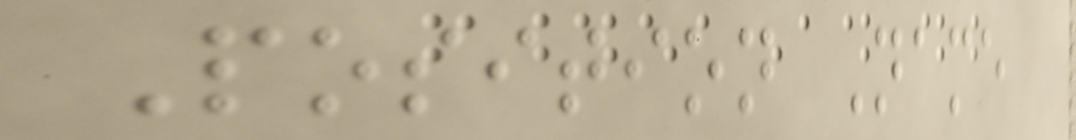Position Name
